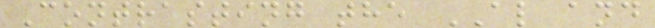Contrasting the AL and
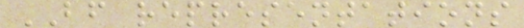BF representations
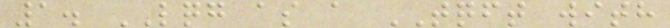1. LQG as a TQFT with
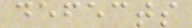defects
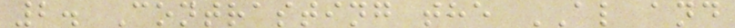2. Contrasting the AL and
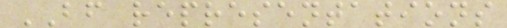BF representations
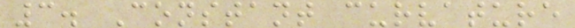3. Constant curvature
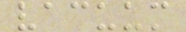vacuum
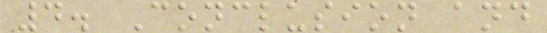4. Conclusion and
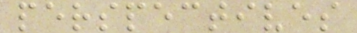perspectives
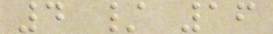4 / 16
